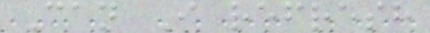Can I refresh
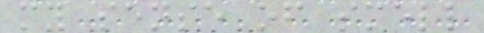my sense of smell
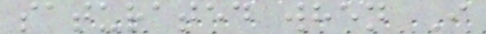saturated when I
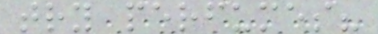try perfumes?
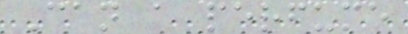Can a perfume
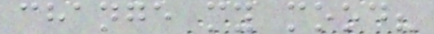change my mood?
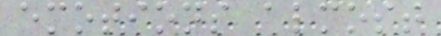emotions almost
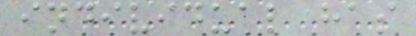individual has
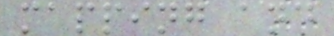mapping and
